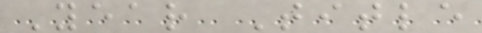Year Title
